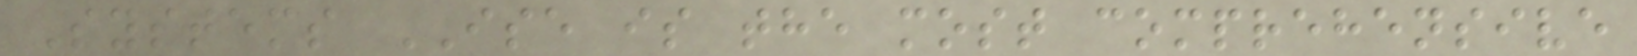Systems ISE is the most comprehensive
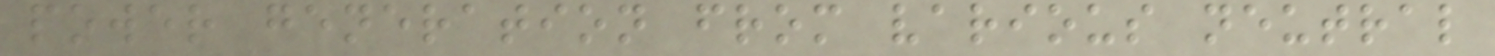power generation from various neutral
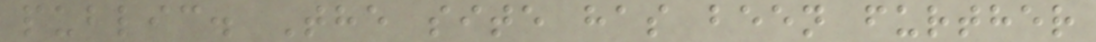public. The site has been further
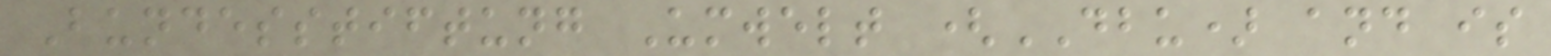Bundesstiftung Umwelt (DBU) and is
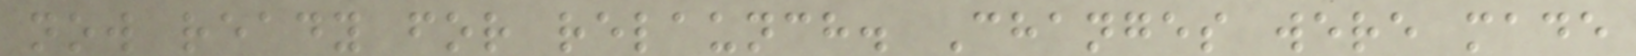now ready for relaunch. Changes were made
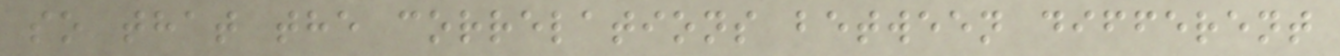so that the correlations between different
